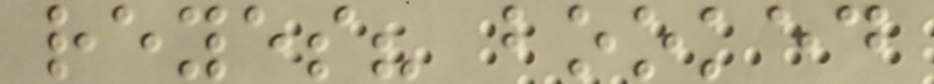reyes? booked
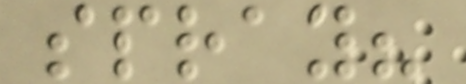spray?
